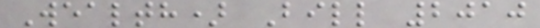Wealth) Bill 2010
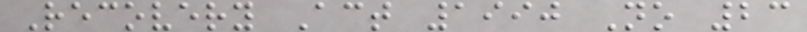Recovery Act 1990 No 23
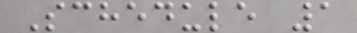Schedule 1
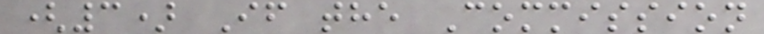(3) If the Commission
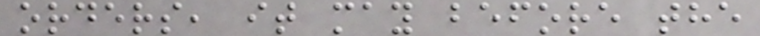orders, it may before the
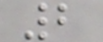2
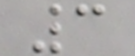3
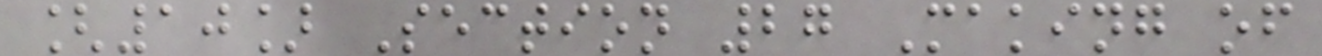[10] Section 27 Making of
